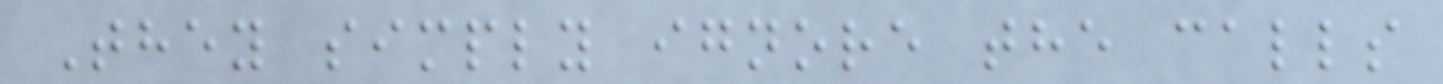They simply ignore the calls
